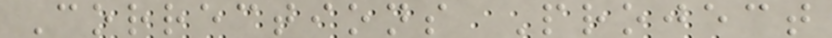Corrections Project
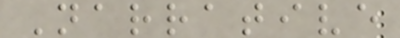Narrative
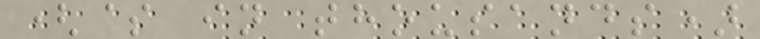($ in thousands)
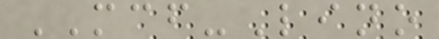MCF-Lino
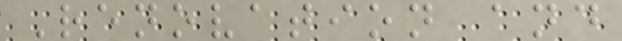Renovation and
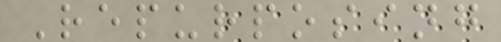Repurposing
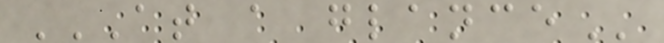AT A GLANCE
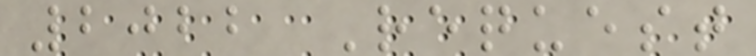2022 Request
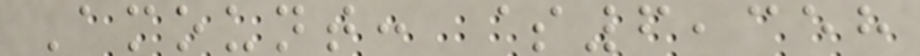Amount: $6,358
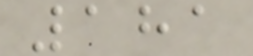181
